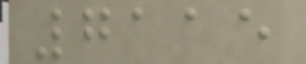7115
